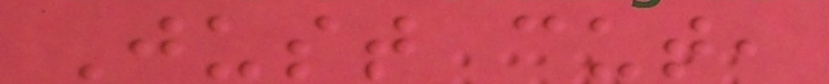Just cut,
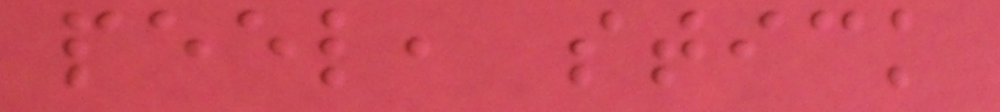peel, stick
